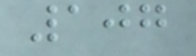107
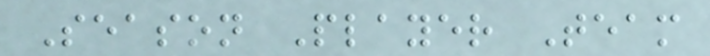Season Player Team
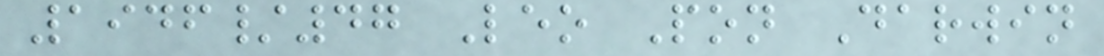1946/47 Leo Pon Darwin
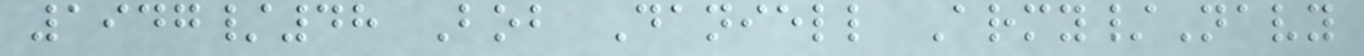1947/48 Bob Daniell Army/Navy
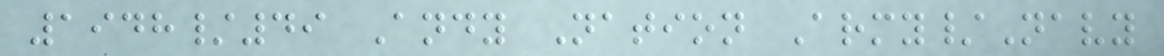1948/49 Andy Nation Army/Navy
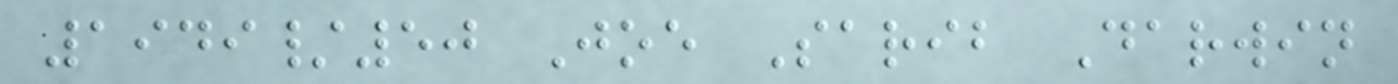1949/50 Joe Sarib Darwin
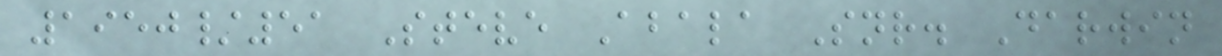1950/51 Steve Abala Snr. Darwin
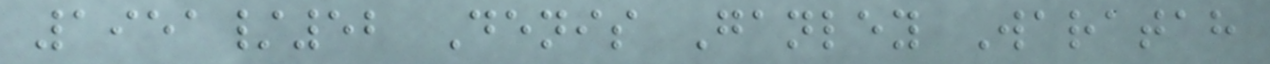1951/52 Denis Ganley Waratah
